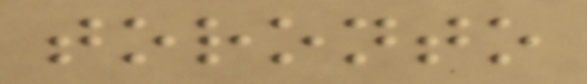toronto
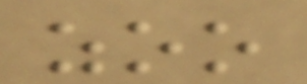zoo
